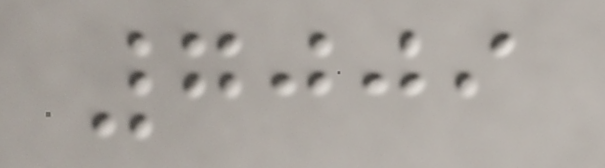7009
